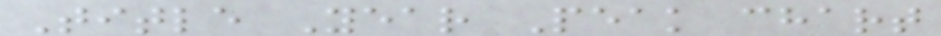Title Year Peak chart
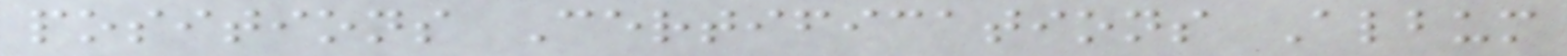positions Certifications Album
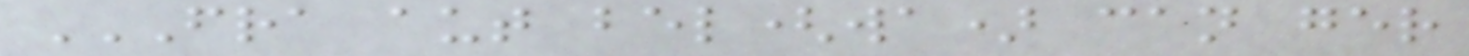FRA AUT BEL(WA) CAN GER
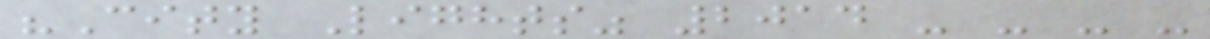"City Lights" 2014 - - - -
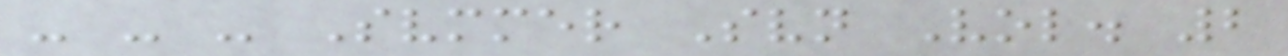- - - Svmmer Svn Vol. 2
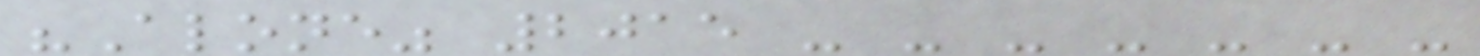"Alone" 2015 - - - - - - -
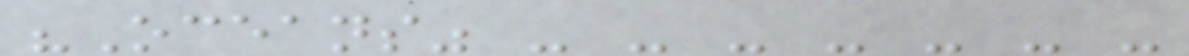"Oceans" - - - - - - -
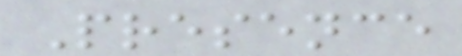Presence
